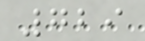729
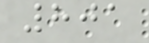801
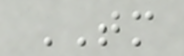TM
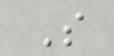S
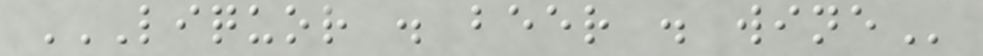LIQUOR . BEER . WINE
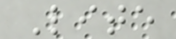Lite
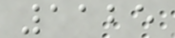1125
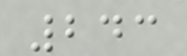243
